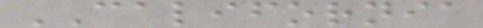CALIFORNIA
